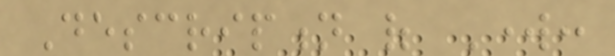Description of Work:
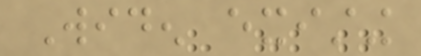Widen existing
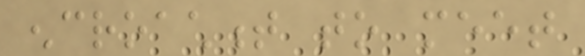encroachment to meet
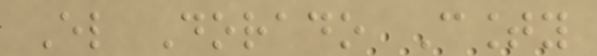El Dorado County
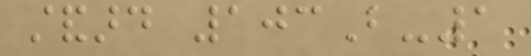standard 103B-1
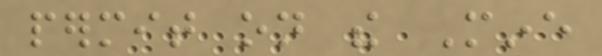permit on the Mine
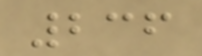236
